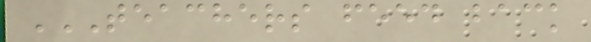TEACHERS FEED BACK
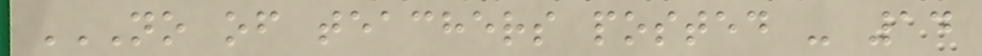NO OF TEACHERS POSTED - 14
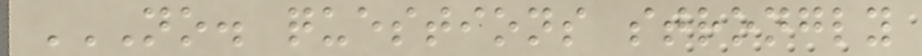NO. QUESTIONS STRONGLY
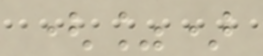(%)
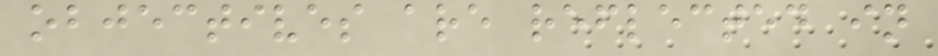objectives are reflected in
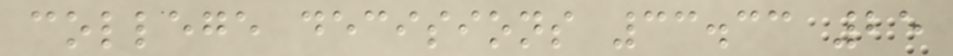college decisions 33.33 25
